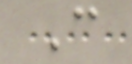C
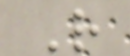R
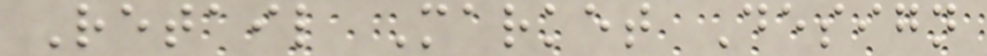Retail Market Design
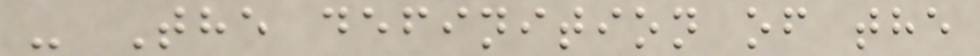- The definition of the
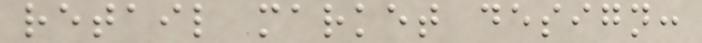retail market design:
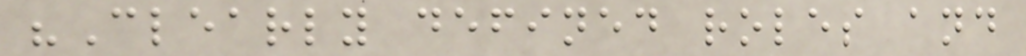"Clearly defined roles and
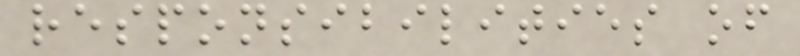responsibilities of
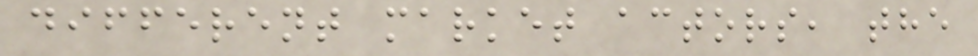different market actors, the
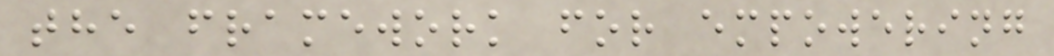the framework for empowering
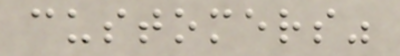customers"
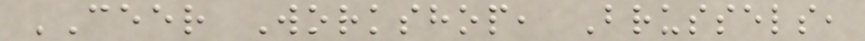CEER Workshop, Brussels,
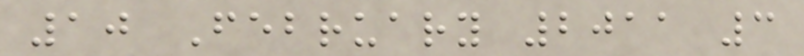10 February 2011 3
